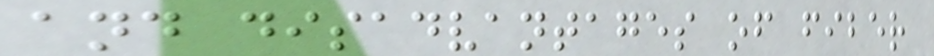and disadvantages of fiber
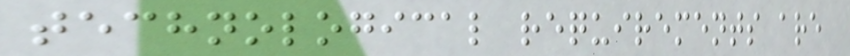technological requirements are
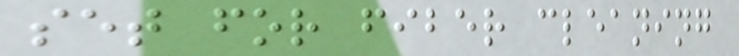set for fiber cleaning
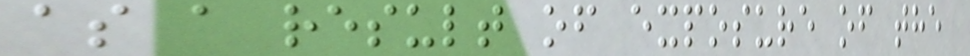as a result of exposure of the
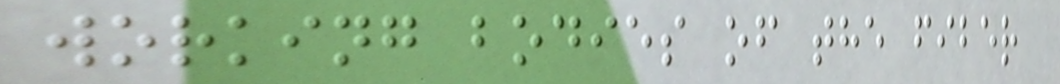working bodies of the fiber
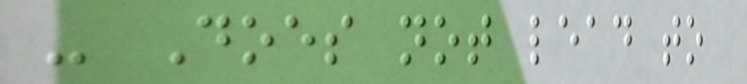- Does not lead to
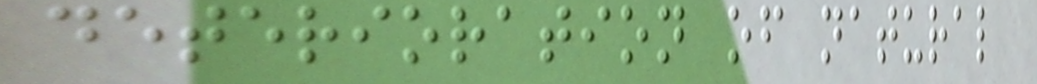deterioration of natural
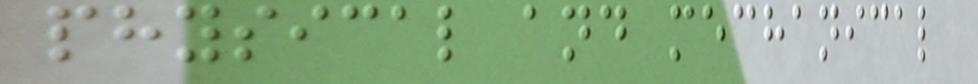physical and mechanical
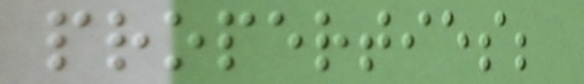properties;
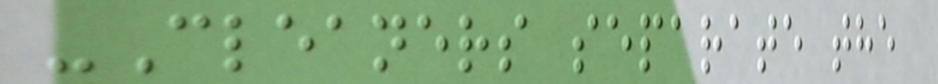-Cleaners separate the
